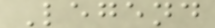Legend
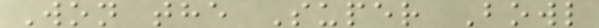Won the Super Bowl
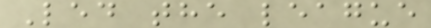Led the league
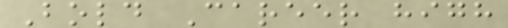Bold Career high
